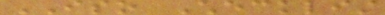ISO Checklist
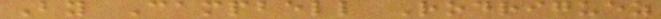By Campbell Rodriguez
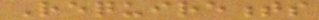Requirements
